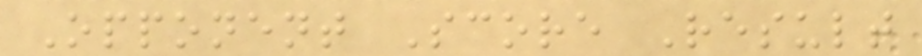Opponent Score Result
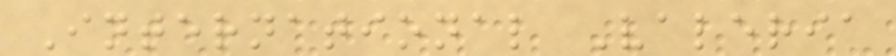International Valeria
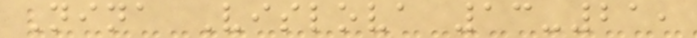Nina Vislova 13-21,
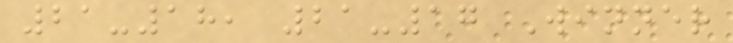21-18, 21-17 Winner
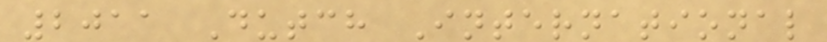2011 Dutch International
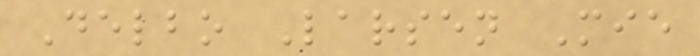Delbo Larsen Mie
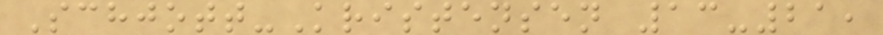Schjott-Kristensen 13-21,
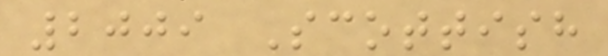2009 Scottish
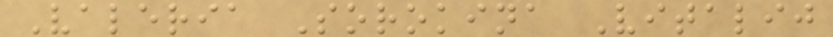Valeria Sorokina Vitalij
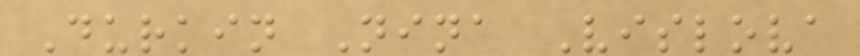Durkin Nina Vislova
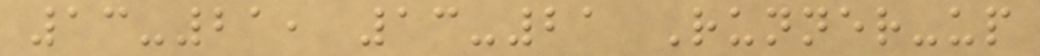13-21, 13-21 Runner-up
